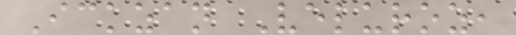Ickzan Veluroz,
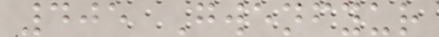405 Gwenfyur
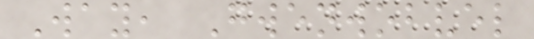Way, Gwenwobvel
